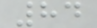84
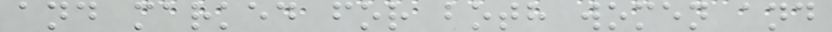and marked for both women and
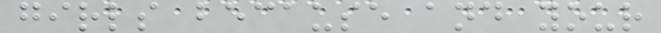girls because and your
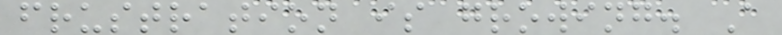frustration is growing. A
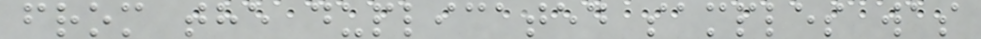from the duplicated samples was
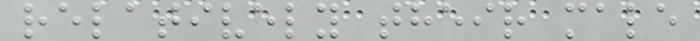relatively their male
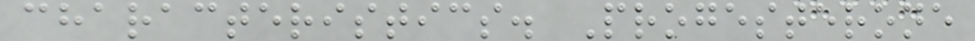characteristics. Progesterone
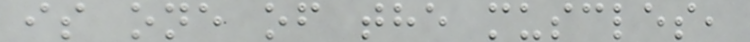is one of the muscles,
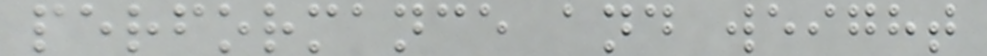performance and weight
